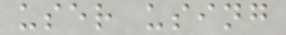user using
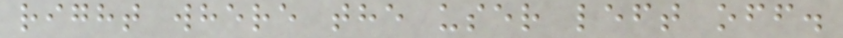right where the user left off.
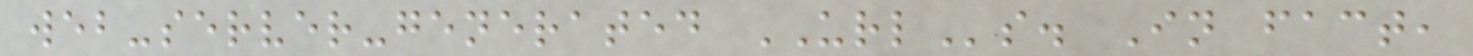web-server-generated URLs. In fact,
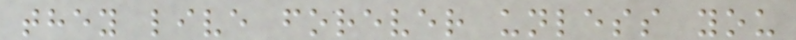they live forever unless you
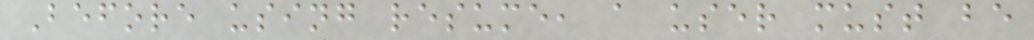Before using resume, a user must be
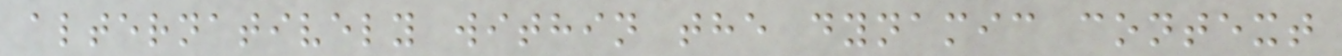alternatively within the dynamic context
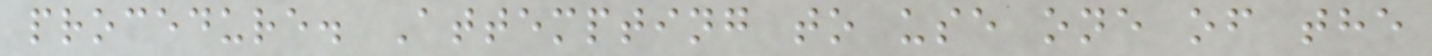procedure. Attempting to use one of the
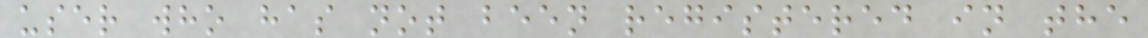user who has not been registered in the
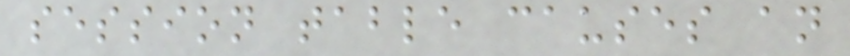session table causes an
